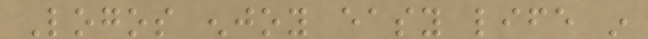Logos enjoy easy life in
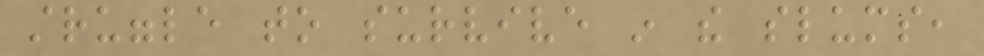struggle to survive in the slums,
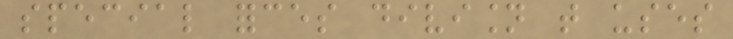special forces division that uses
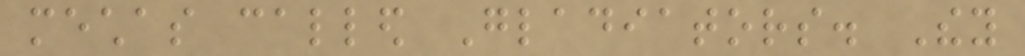mechas called Gladiators. They
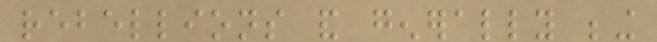rebellions and generally being
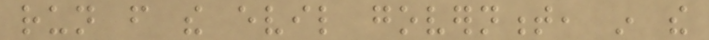run from the evil government, in the
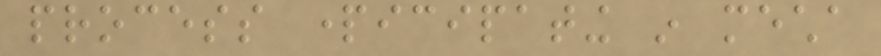process participating in mecha
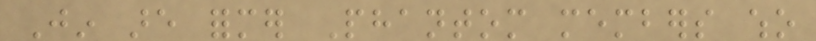Jin are former Phantom members who
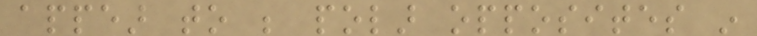appear to be polar opposites in
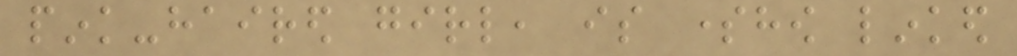pink-haired girl, is somehow linked
